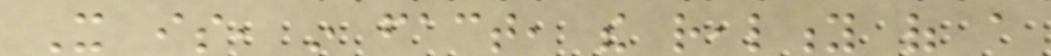It is, in fact, the reality of a
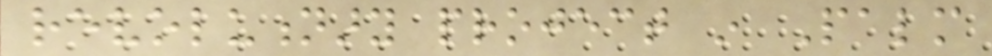revolutionary project in Palm
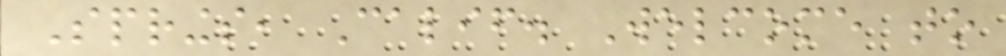Springs, Calif. Welcome to
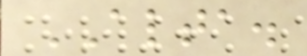ALTA.
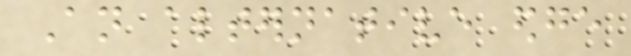An alternative edge
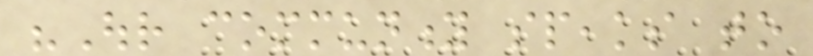"Our community speaks to
